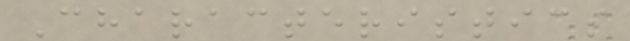Characteristics
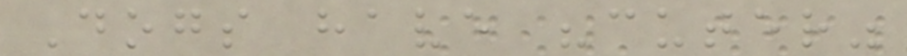Dogs have "cuter"
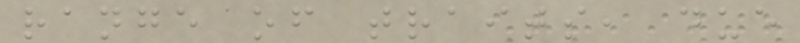range of traits, due
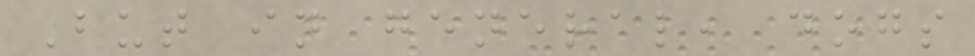But in general, dogs
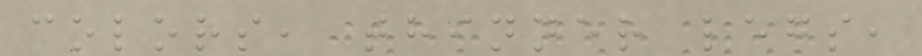colors, thinner legs,
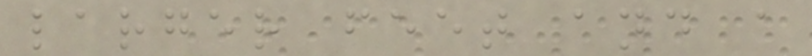larger feet and a
